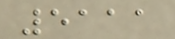5111
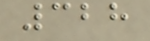328
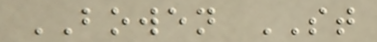BOWEN ST
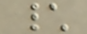\
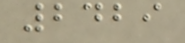2429
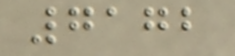7172
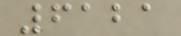6121
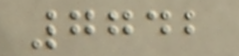7742
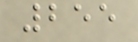255
